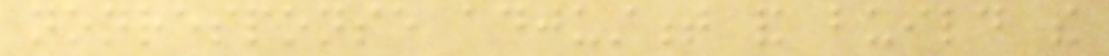nonresponse adjustment and build the
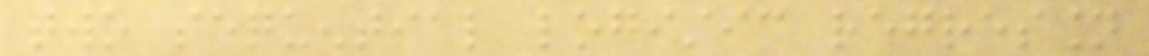two sequential logistic regression
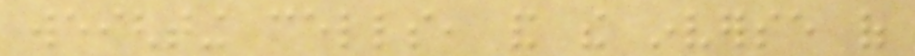weighting cells, and the inverse of
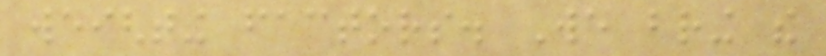weighting factors. We bring the
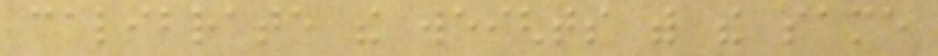calibrate the weights with the same
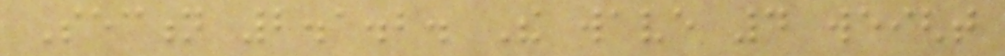Section 2.1.2. The wave 4 weight
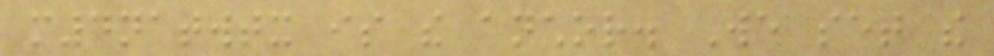m4natwtx is the anchor. We set the
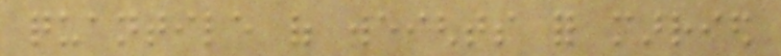quantile of weights for married
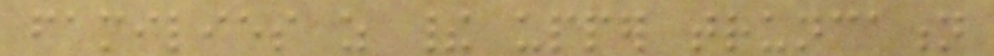families as their upper truncation
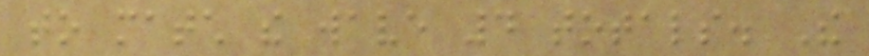to match the wave 4 totals. The
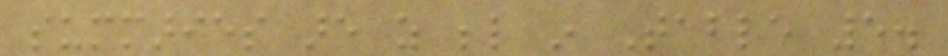summaries are as below in Table 5.
